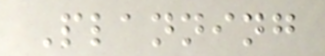Planning
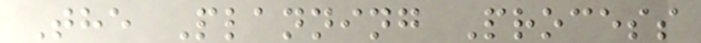The Planning Process
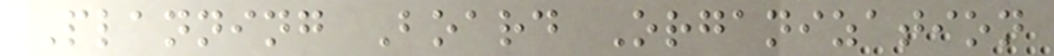Planning Board Organization
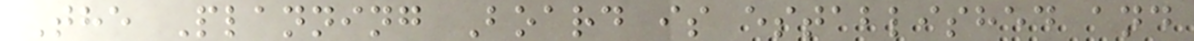The Planning Board is established and
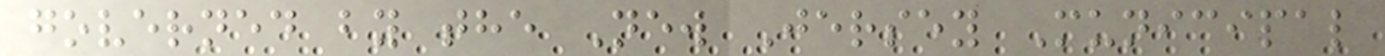governed by the New Jersey Municipal
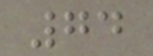74
